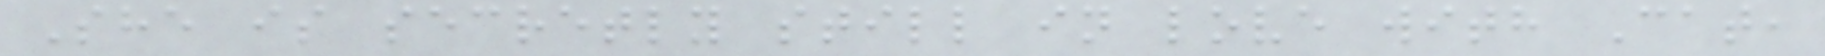She is secretly still in love with Cat,
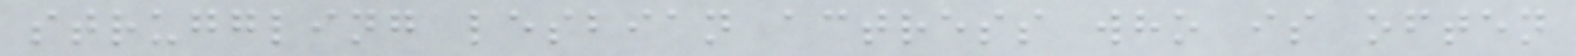struggling lesbian actress who is often
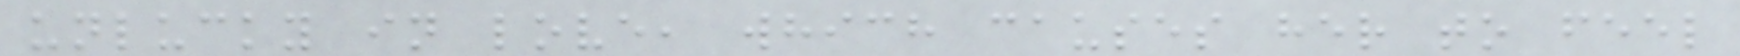unlucky in love, which causes her to feel
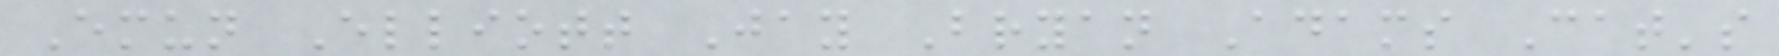Emun Elliott Jay Bryan Adams Cat's
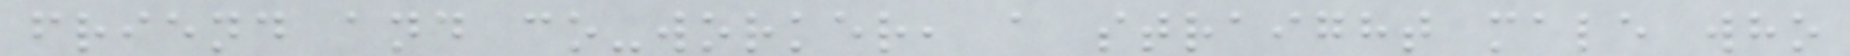friend and co-worker, a straight male who
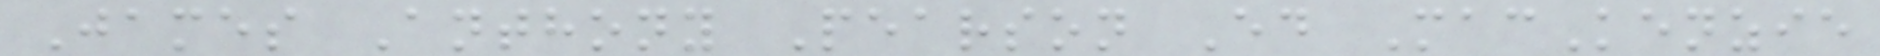James Anthony Pearson Ed MacKenzie
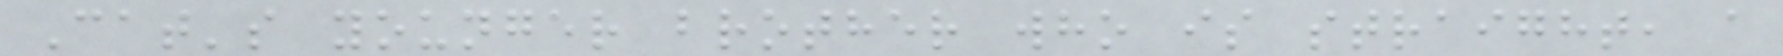Cat's younger brother who is straight, a
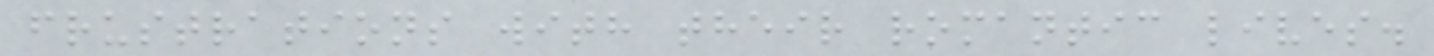frustrations with their romantic lives.
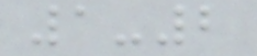1-2
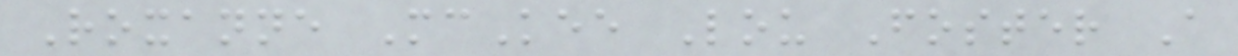Roxanne McKee Lou Foster A
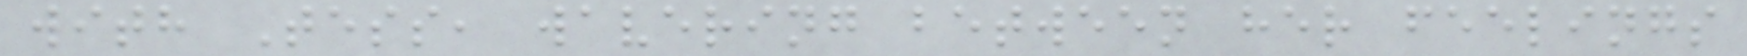with Tess, wavering between her feelings
